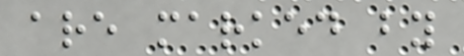are marked by
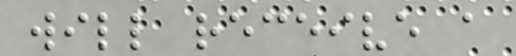will receive a
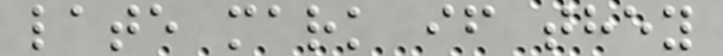late mark if they
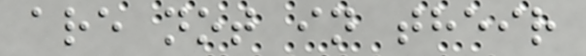are not in their
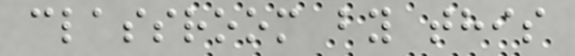classroom by this
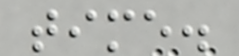time.
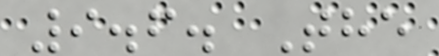9.6. The
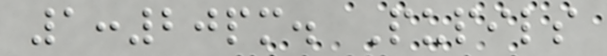1:20pm. Pupils
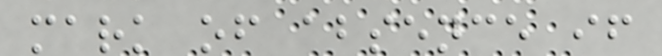mark of absence if
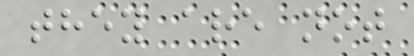they are not
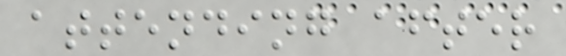attending after
